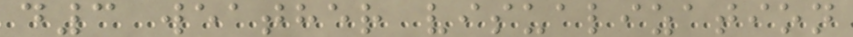d3 weather visualization
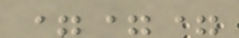===
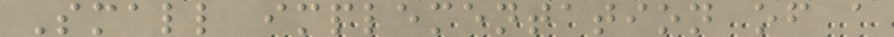Small implementation of a
